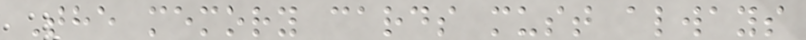The memory cards must always
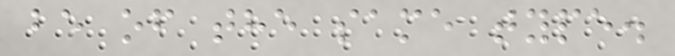be of the same type.
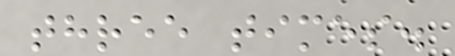three times.
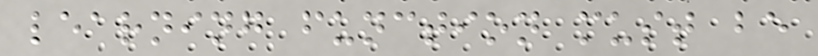learning function must be
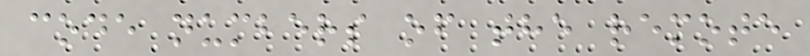code numbers of the remote
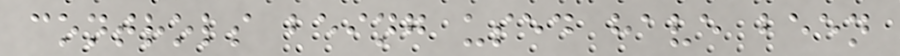controls being used have been
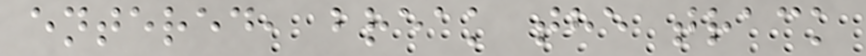entered, break the track
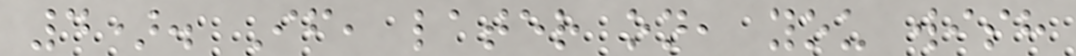4). If, later on, you wish
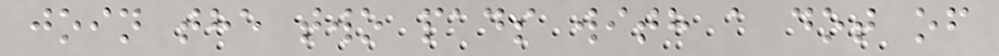join the two pads with a dot of
